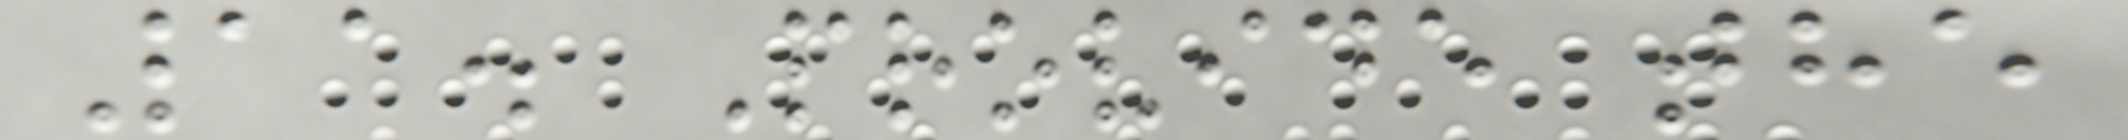11. Provide the
